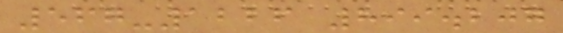567-1226 899.207
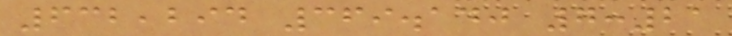632,294 369.140 7:21
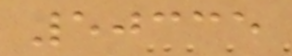50335
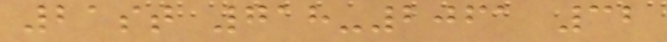21st 718-2061 32
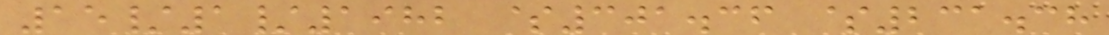15/1/1982 $301.36 $231.38
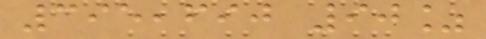395,690 90%
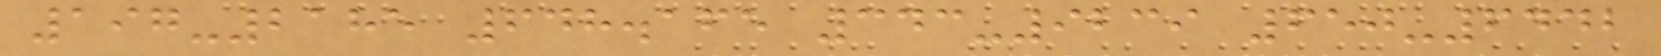197-2185 648.165 343-9239 650-6442
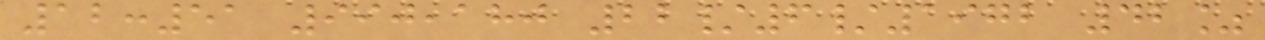12:51 990,180 22/6/1972 42%
